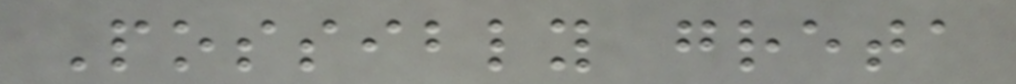Possibly greta
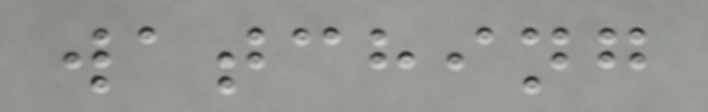watching
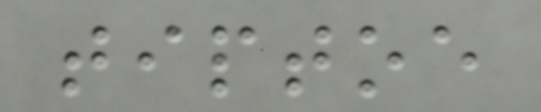tiptoe
